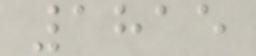1815
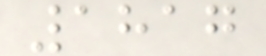1817
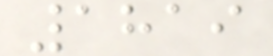1819
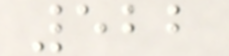522
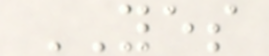YES
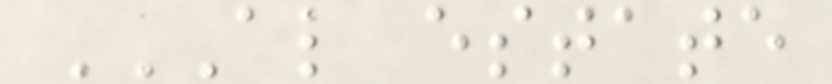AL ESTATE
